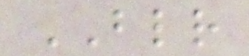BLR
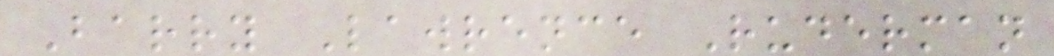Barry Lawrence Ruderman
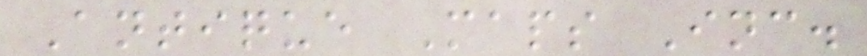Antique Maps Inc.
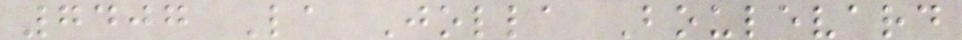7407 La Jolla Boulevard
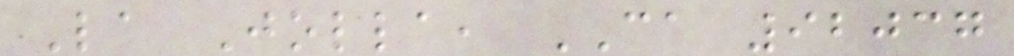La Jolla, CA 92037
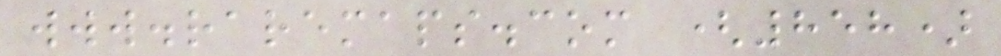www.raremaps.com (858)
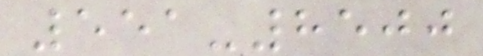551-8500
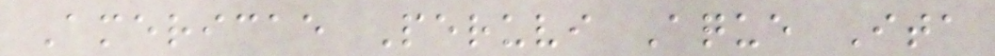Americae Peruvi Aque Ita
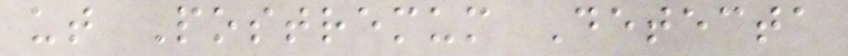ut Postremum Detecta
